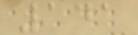141
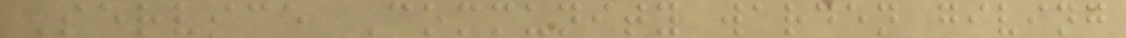Service Community warden giving
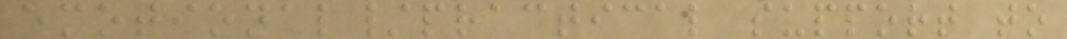emotional/practical support to
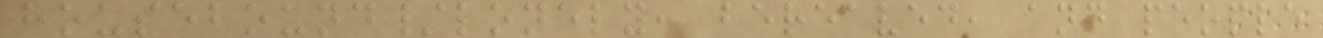housebound/lonely, bereaved, and people
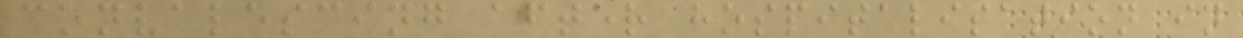convalescing after hospitalisation in
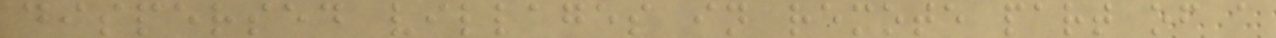dispersed villages in remote part of a
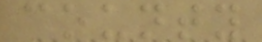county
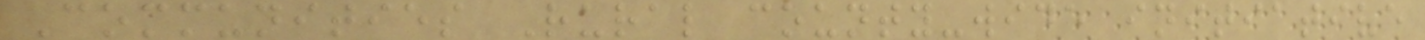Communities Rural county-wide initiative
